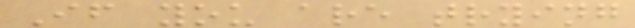If you are trying
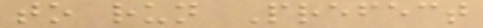to run Prefect
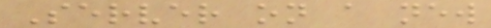Server on a new
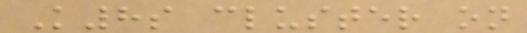K8s cluster on
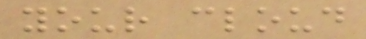your cloud
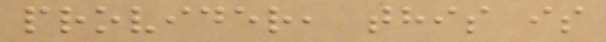provider, this is
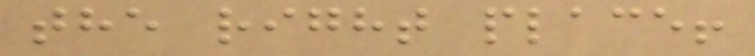the right place!
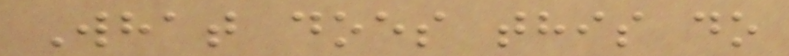What does this do
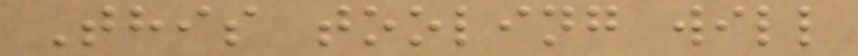This tooling will
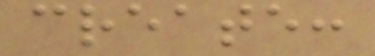create:
